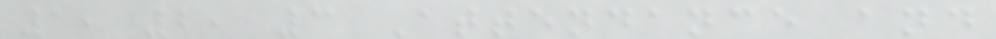1, 2, 3 Attendance and
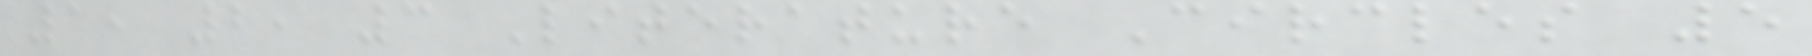1, 2, 3 Literature Circles 5
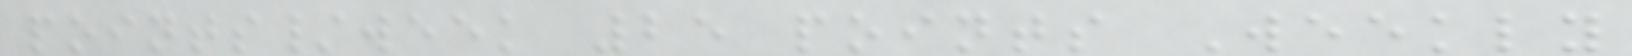points/week 25 points Weekly
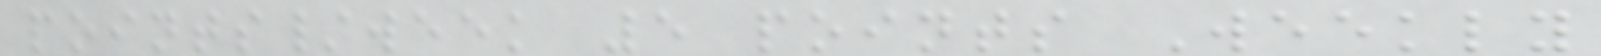points/week 5 points Weekly
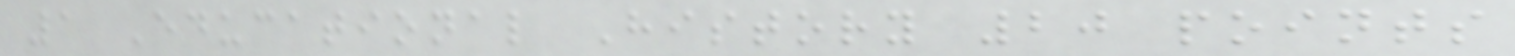1 Educational History 20 points
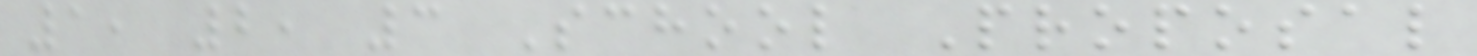1, 2, 3 School Proposal
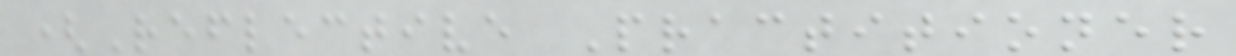(Reflective Practitioner
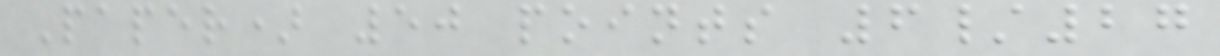Paper) 50 points 6/27
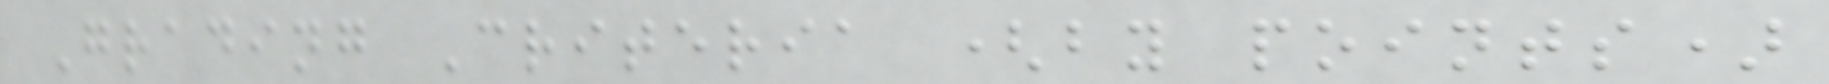Grading Criteria (by points)
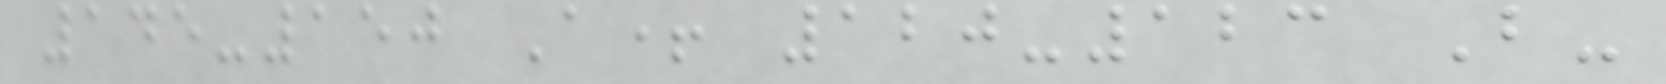145-150 A+ 120-123 B-
